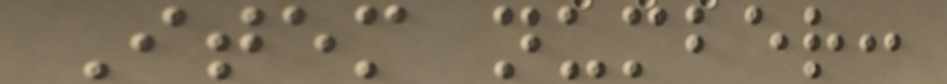Item number:
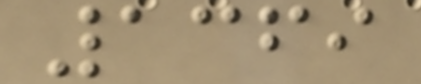1369
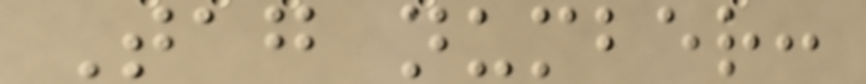Tag number:
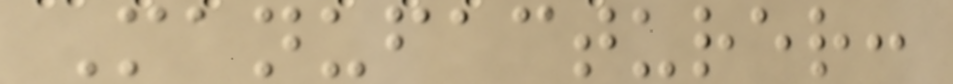Manufacturer:
